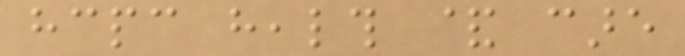hcpc health & care
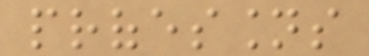professions
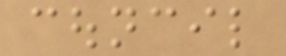council
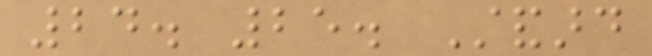24. 25. Standard
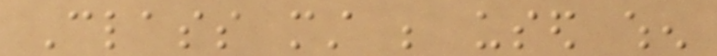Class must be used when
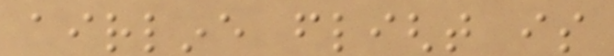airline flight is
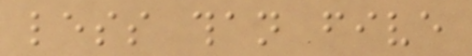less than five
